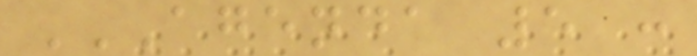AGENDA 5 :
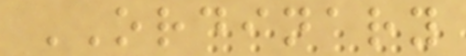ORDINARY
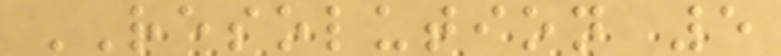RESOLUTION 5
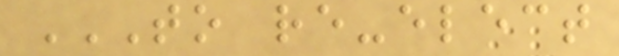TO RE-ELECT
